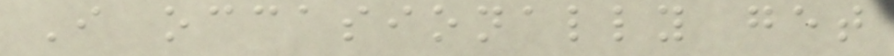I occasionally get
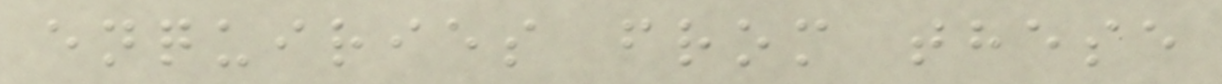enquiries from these
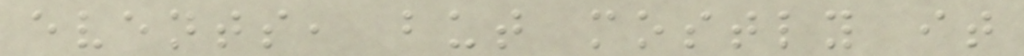events, but mostly it
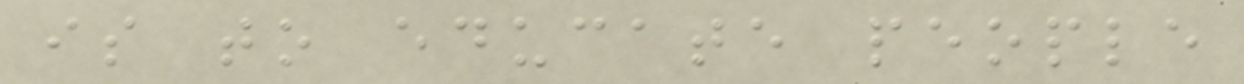is to educate people
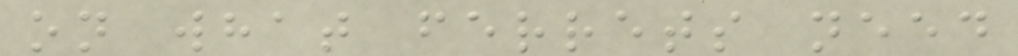on what ferrets need
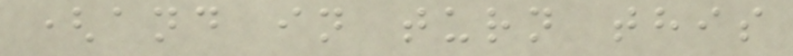(and in turn this
